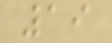19
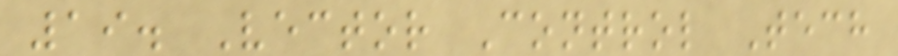19. Vector Control Tech
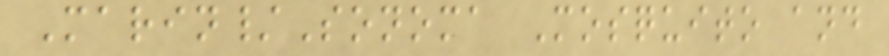Marin/Sonoma Mosquito and
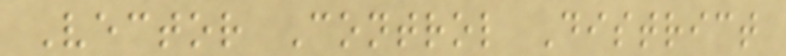Vector Control District
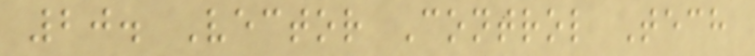20. Vector Control Tech
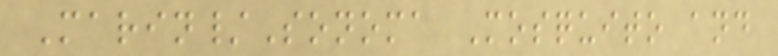Marin/Sonoma Mosquito and
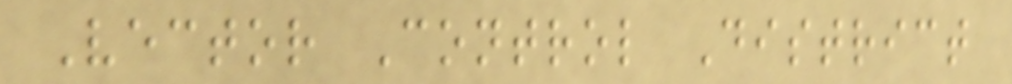Vector Control District
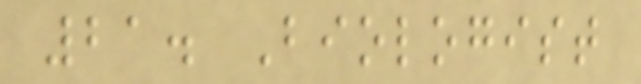21. Biologist
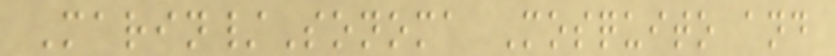Marin/Sonoma Mosquito and
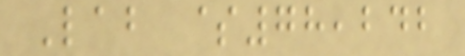Lab $78,242
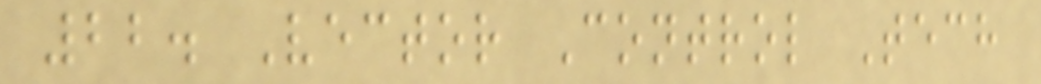22. Vector Control Tech
